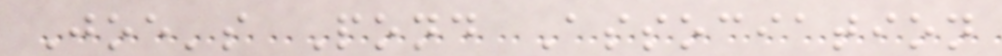Joe's Pond Association
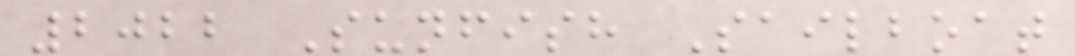2022 Sunfish Sailboat
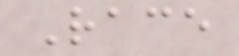Race
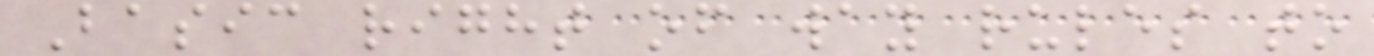Basic right of way rules to
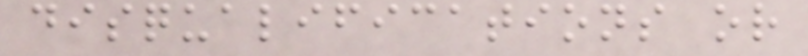disqualifications or
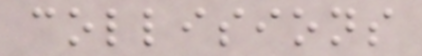collisions
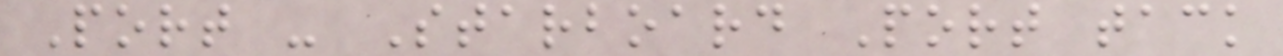Port - Starboard Port tack
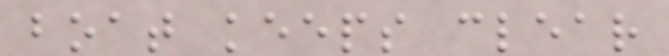boat keeps clear
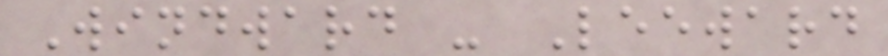Windward - Leeward
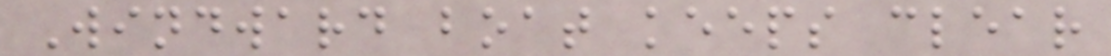Windward boat keeps clear
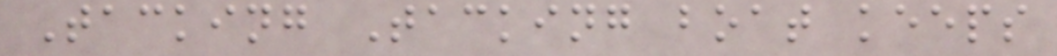Tacking Tacking boat keeps
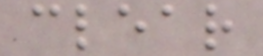clear
